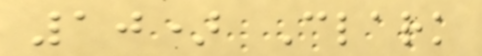10) Clark
